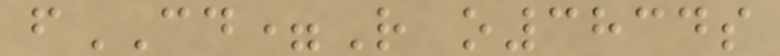fCD=R o3834s
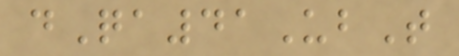dQa41UbT
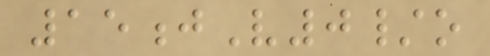15jV0/o
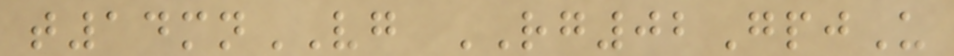t14mnVG RG02GpjU
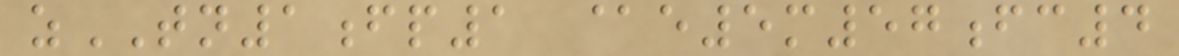zTN1fp1 @e5m57fc4
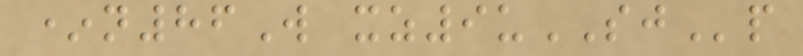*n86W xz9uSJp
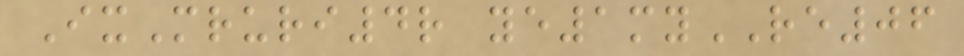IxMruri4r ye1myRE06
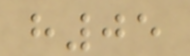h05
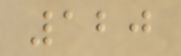120
